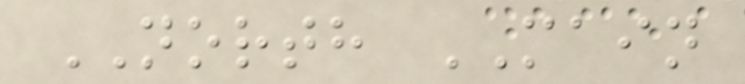NORTH MAIN
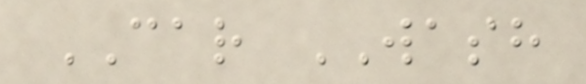CAR WASH
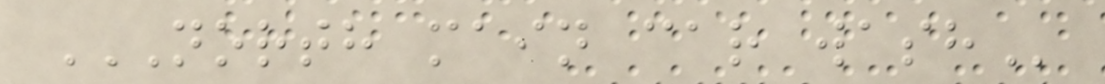NORTH MAIN CAR WASH
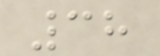38
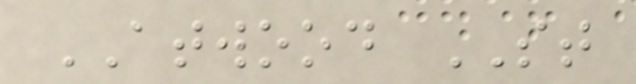ATWOOD ST
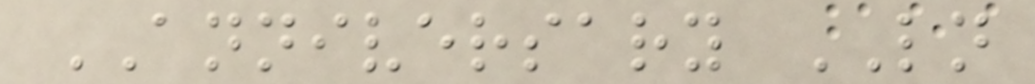ANNIVERSARY LN
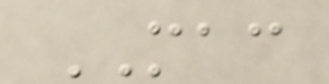MAC
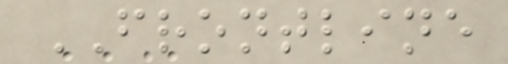FRONTLINE
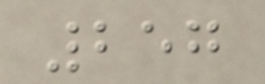257
